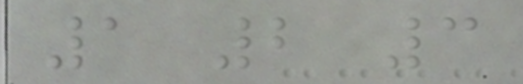1 2 3
